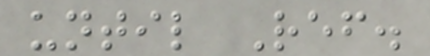until Ref.
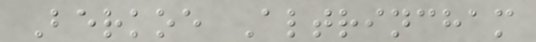Berkoe Altrincham
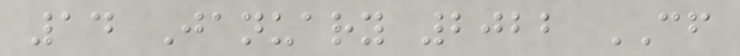14 January 2022 CF
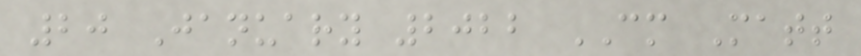20 January 2022 CM Matt
